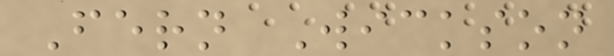Fern Wickson
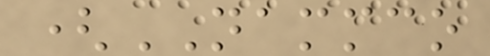(NAMMCO
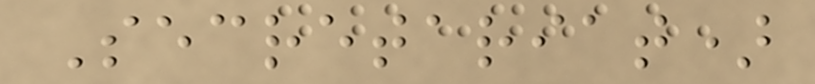Secretariat)
